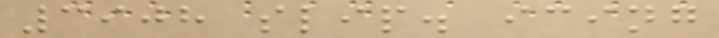3908 slip. icing
